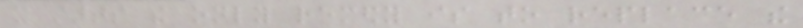it starts the only remedy is to replace the
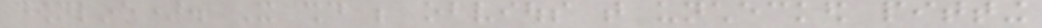downline). It should be obvious that unchecked pitting
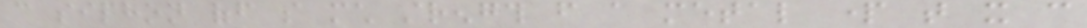can siphon off so much strength from a metal part that it can
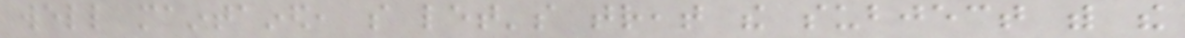well maintained, so let's treat the subject with the
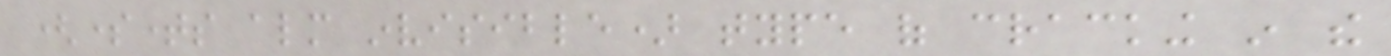(sometimes almost invisible) type of cracking in the
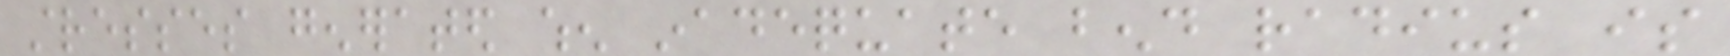stresses generated when inadequate bend radius is
